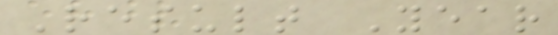Result Year
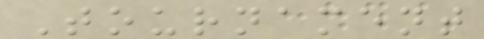Tournament
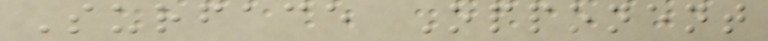Surface Opponent
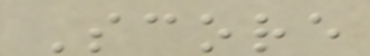Score
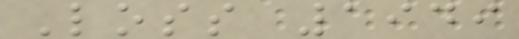Loss 1949
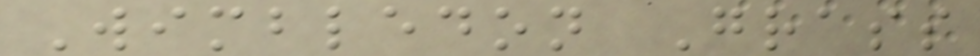Wimbledon Grass
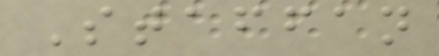Staffan
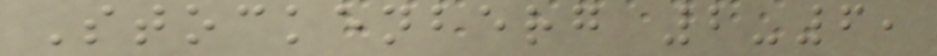Stockenberg 2-6,
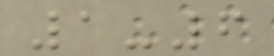1-6
